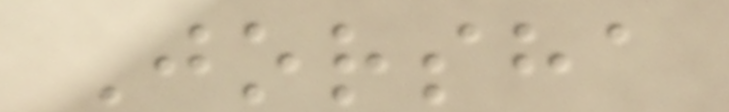Jorsha
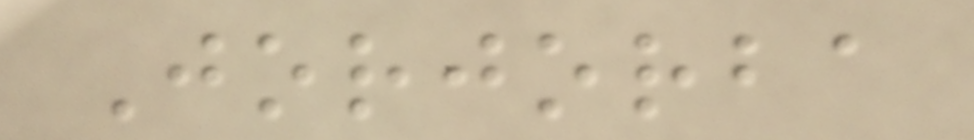Jorjorba
